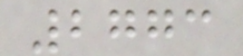2773
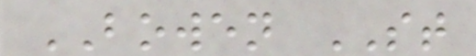BOWEN ST
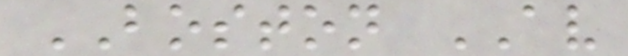BOSTON AV
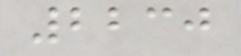2230
